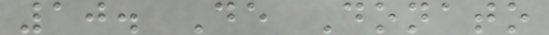10. De Donato
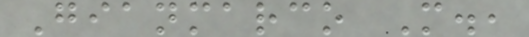Gianmarco M.,
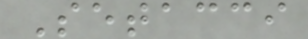Setacci
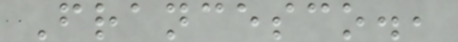Francesco.,
